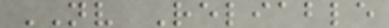NV Reliable
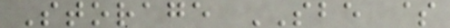Storage SBE $
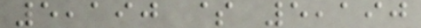5,190 $ 5,190
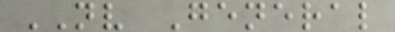NV General
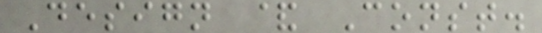Design & Const.
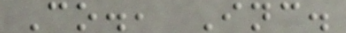Co., Inc.
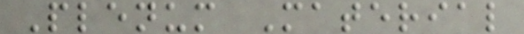Plenum Material
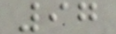97
